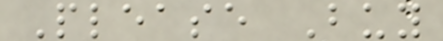Please Buy
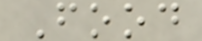Food
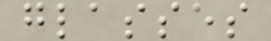glasses
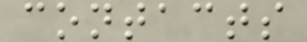contacts
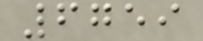6759
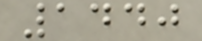1440
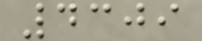4309
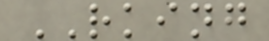RKING
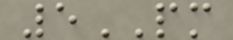5PM
